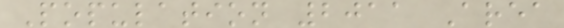Population 2011 Area
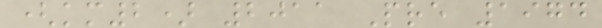(km2) 2011 Pre 1974
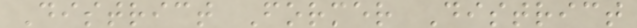District Former District
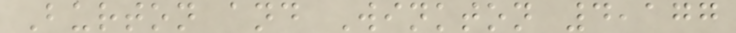Burton and Winkton 4,177
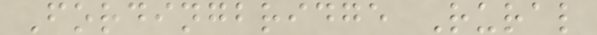Fordingbridge Rural
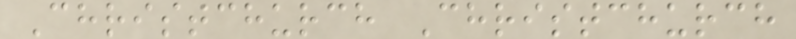Christchurch Christchurch
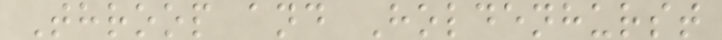Throop and Holdenhurst
